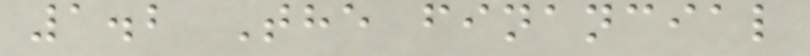1.2 The financial
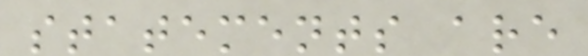statements are
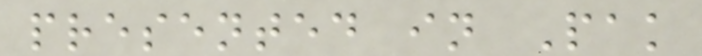presented in Pak
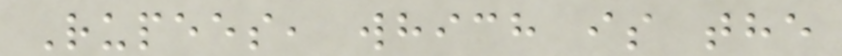Rupees, which is the
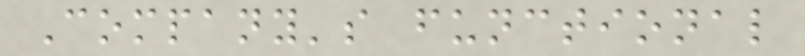Company's functional
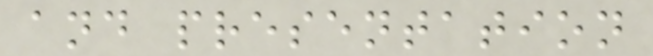and presentation
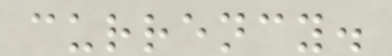currency.
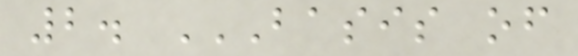2. BASIS OF
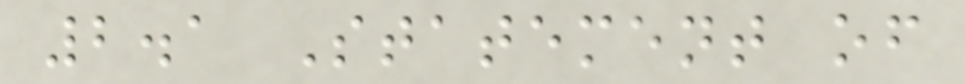2.1 Statement of
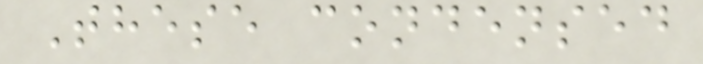These condensed
